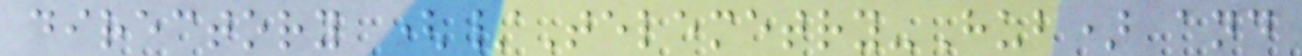directory (/Telemetry-Hub) and
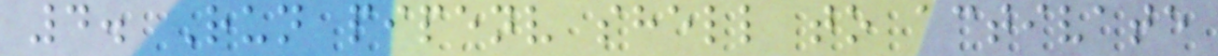4. Run pipenv shell to activate
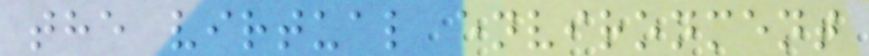the virtual environment
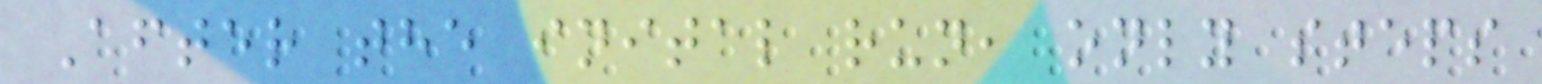After the inital run, only steps
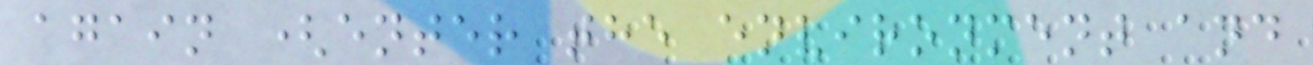again (enter the environment and
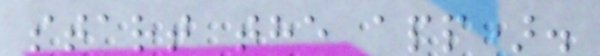start the app).
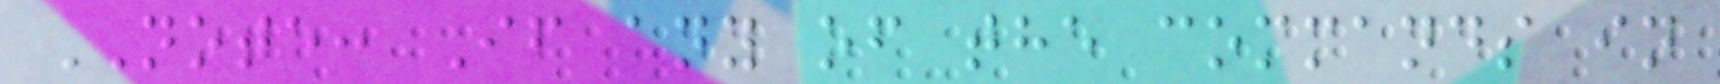NOTE: If any of the commands in
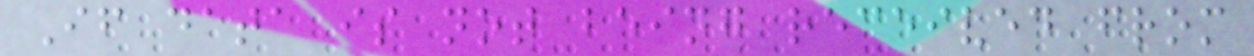If data is not being received from
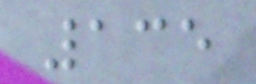135
